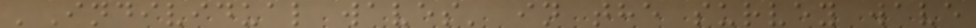'Individual waves' in the survey wave
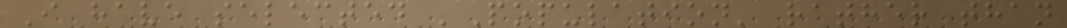I have selected 'Population' rather than
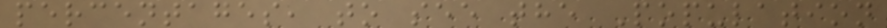percentages, to see the Population
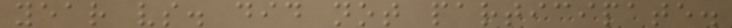year vs. did not participate.
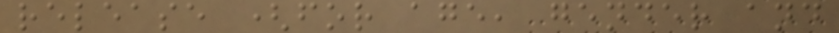release (for age, gender and
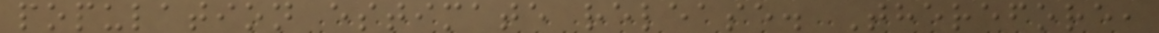population estimate release. Therefore,
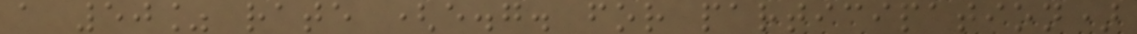a 50% rate (e.g. for participation)
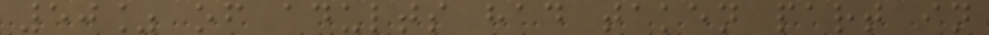50% of adults had taken part in
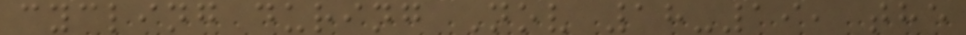cycling during Nov 18-19, the
